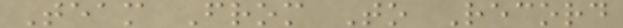Team From To Record
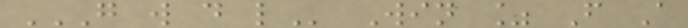G W D L Win % F A
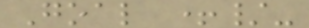Goal +/-
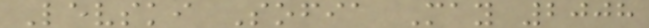Levski Sofia May 2008
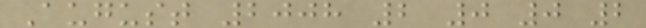August 2008 2 0 0 2
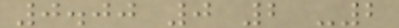0.00 0 2 -2
